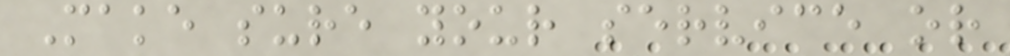Make sure your service or
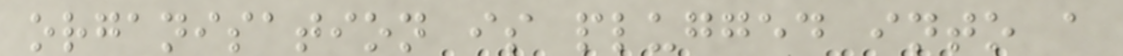organisation is plugged into a
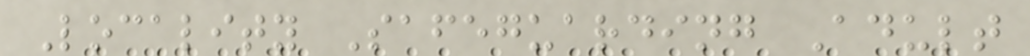Locality Safeguarding Adult
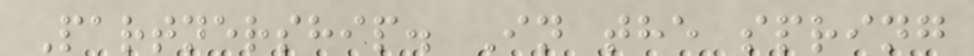Partnership. In the spring
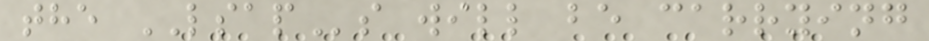the LSAPs will be carrying
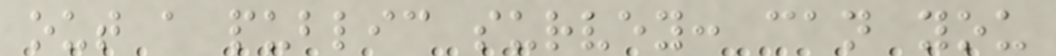out a public survey: can you
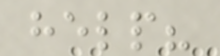help?
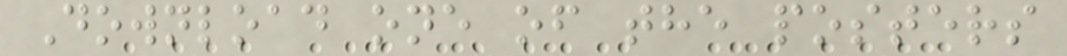Download one of the posters
